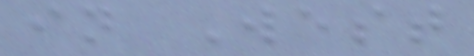in West
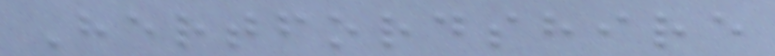Hertfordshire
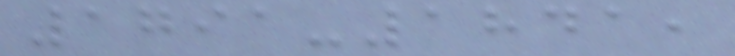1791-1841,
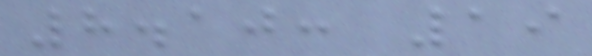8.10: 19
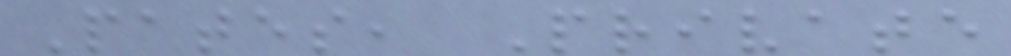Pates, Private
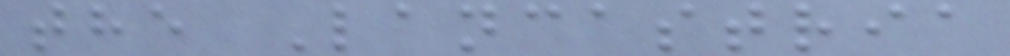the Lancastria
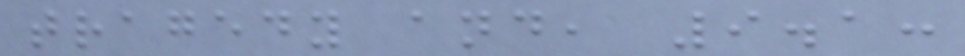tragedy and, 9.1:
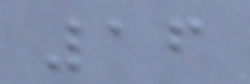16
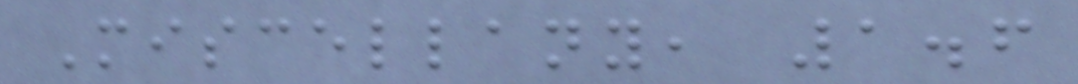Miscellany, 1.6
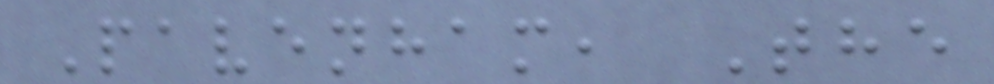Pavenham, The
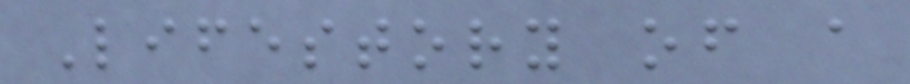Lifestory of a
